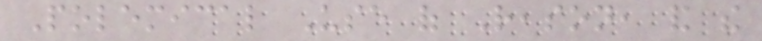Polemical Use of Reason, and the
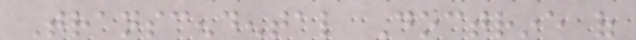Transcendental Doctrine of
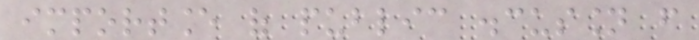importance of public discussion from
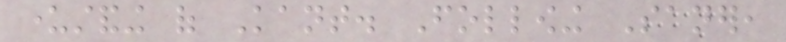understanding of Kant. Following Saner,
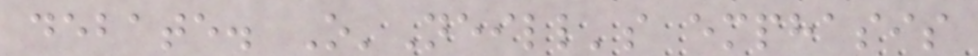debate. O'Neill's emphasis
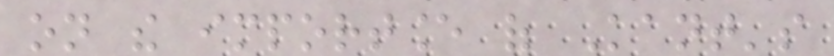on the importance of Kant's
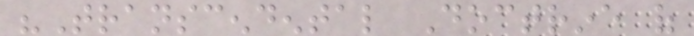"Transcendental Doctrine of
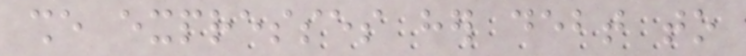she expresses her debt to
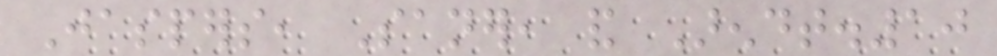Jaspers, Saner, and Arendt.10
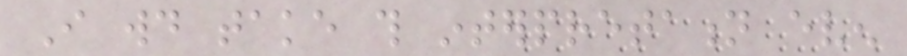I would take this interpretation even
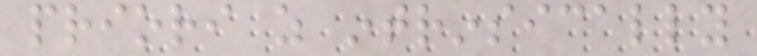priori as intrinsically
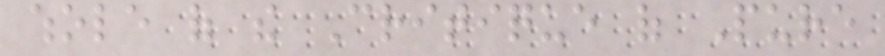whole of the Critique of Pure
